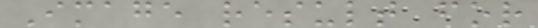Image result for
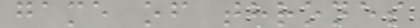game of thrones
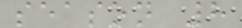season 8
